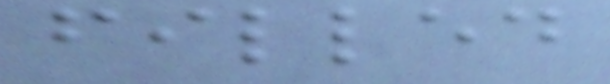filled
